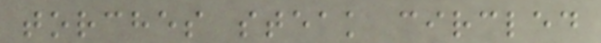torches steak circled
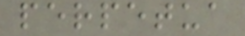perpetua
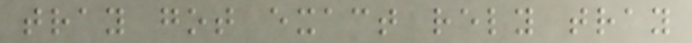tray got exact rely tray
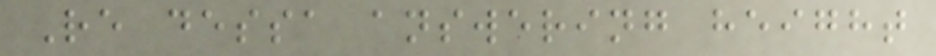Re dessa answering height
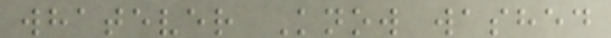whatever Know washed
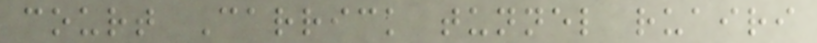court Carrick tunnel ruairi
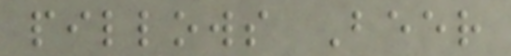pillows Beer
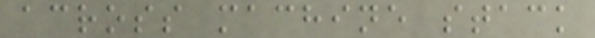across machine stack
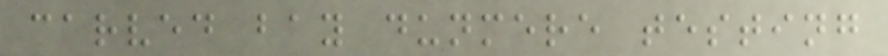carved bay dunmere testing
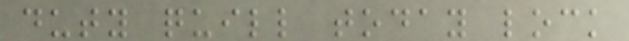duty quill today lock
